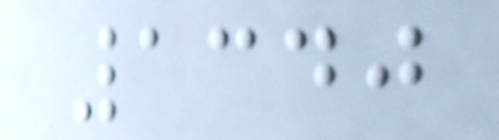1340
